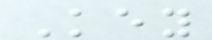Key
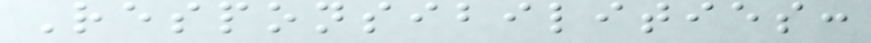Responsibilities:
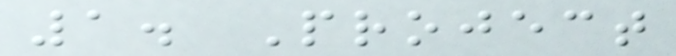1. Project
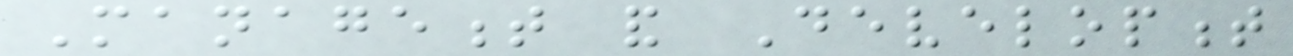Management and Development
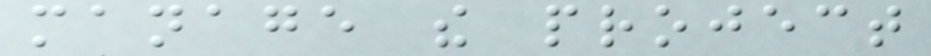manage the project
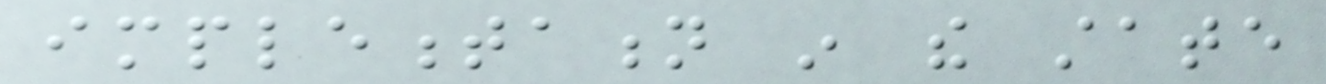implementation in the state
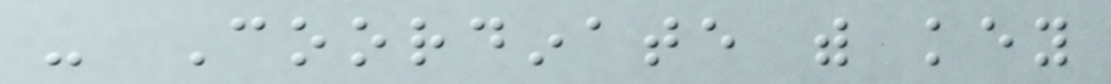- Coordinate with key
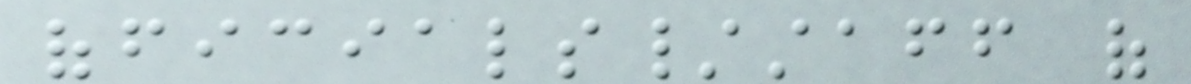officials/staff of
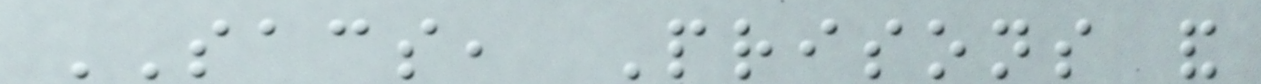SACS, Prisons and
